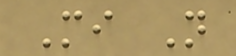Mi N
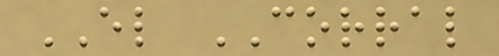EL CORRAL
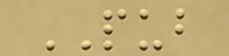PUB
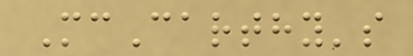McCarthy's
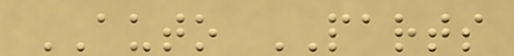AUTO PARTS
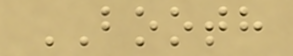BOOTH
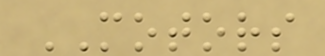MOTORS
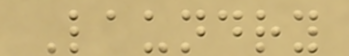Laundry
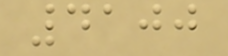4100
